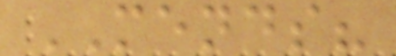MENDS?
